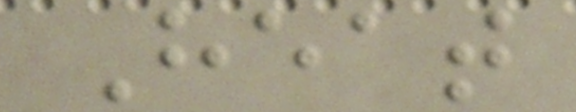Heat
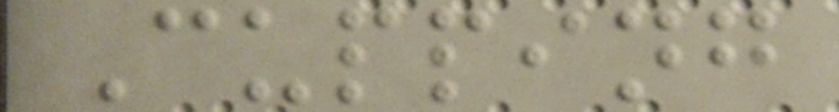Cupping
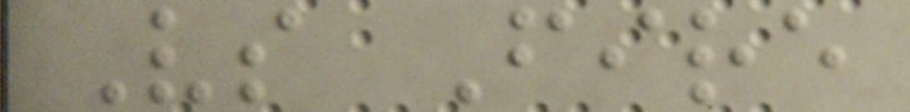Vs Fire
